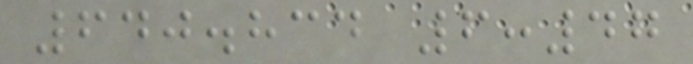640.834 6:47
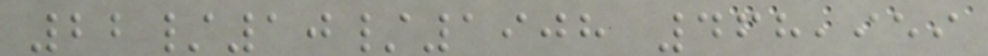22/10/1908 468,959
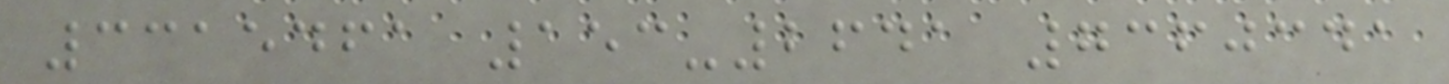3315461 153-2641 7360341
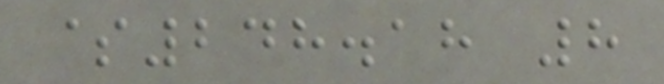$248.18 8
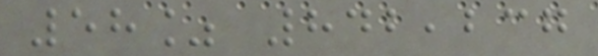58% 842,237
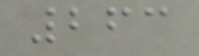263
